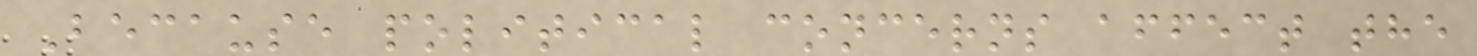Because political concerns affect the
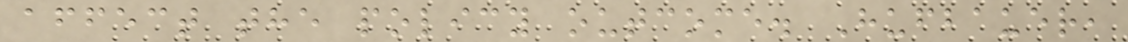affect the policy outcome. Hufbauer,
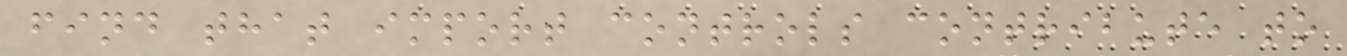find that import controls contribute to
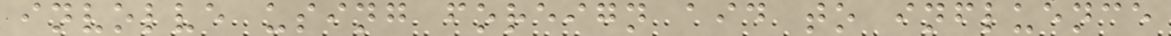involve using foreign aid to influence
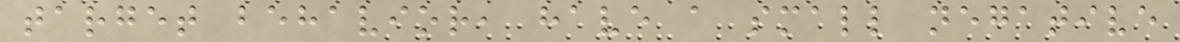target behavior, have a small negative
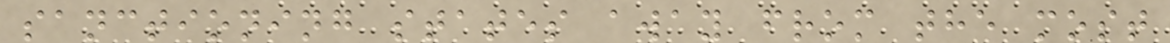sanctioning states away from the most
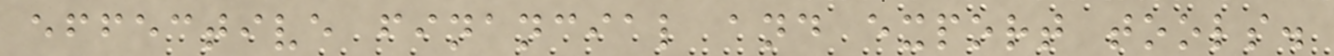effective financial and export tools.
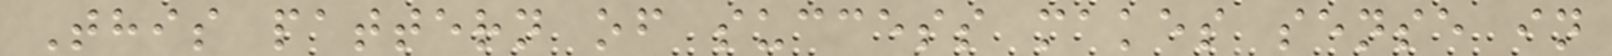This pattern of success makes sense in
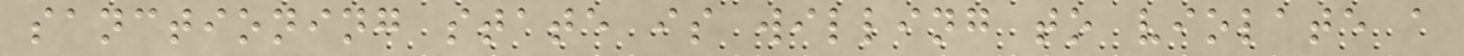sanctioning state is willing to violate a
